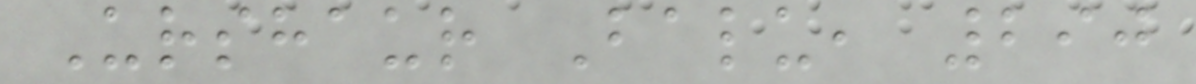Urshaur Balu, 290
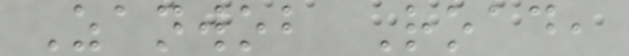Zanwob Road,
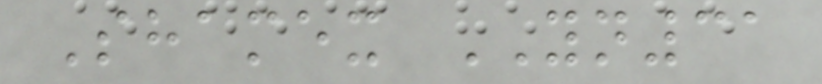Shamex YN31
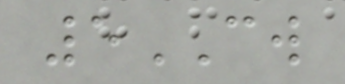5CW
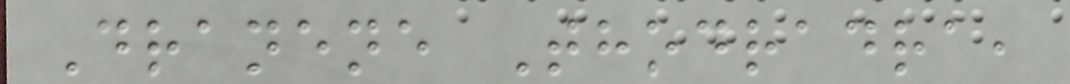Dranene Thodradra,
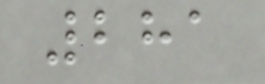281
